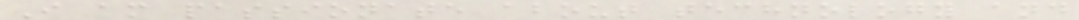I am passionate about technology and
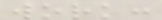work:
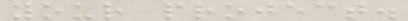your project.
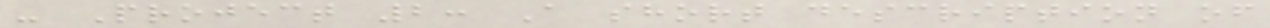- Project 2: A short description of
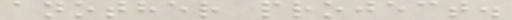another project.
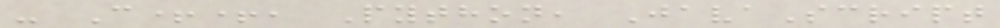- C++, Python, JavaScript
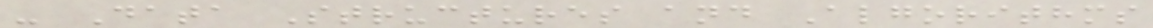- Data Structures and Algorithms
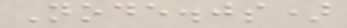Node.js)
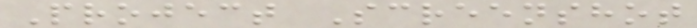Project Screenshot
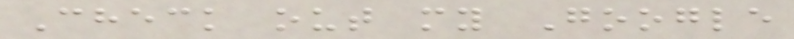Check out my Google
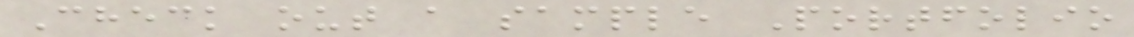Check out a sample Portfolio
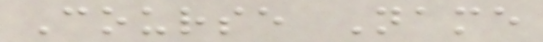Course Name
